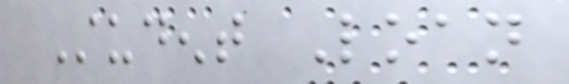Student Loan
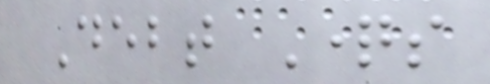Debt Questions
